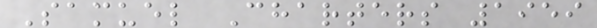Samuel Charters 1959
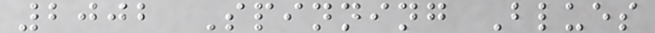2002 Spinning Blues
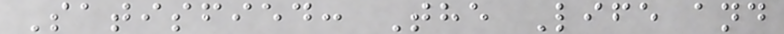Satisfied: The Life and
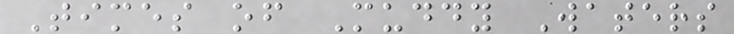Times of Muddy Waters
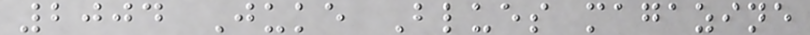2004 Juke Blues magazine
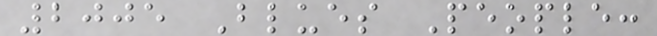2005 Blues People:
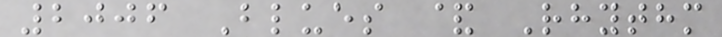2006 Blues & Rhythm
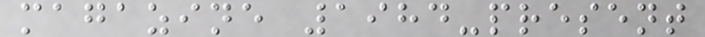magazine 1984-present
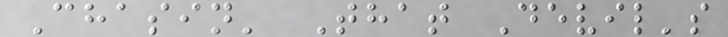Chasin' That Devil's
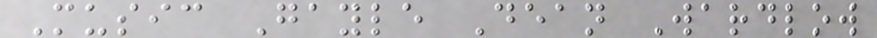Music Gayle Dean Wardlow
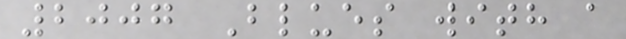2007 Blues with a
